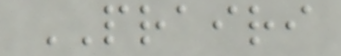PRAIRI
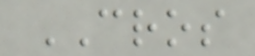CROS
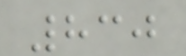830
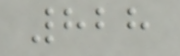828
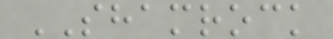SHAMROCK
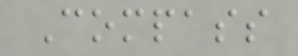Compass
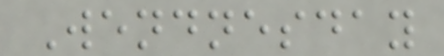Wendnesday
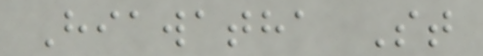Hiawatha St
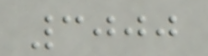3000
